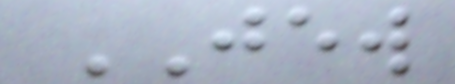JEW
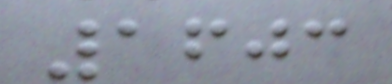1603
